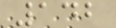142
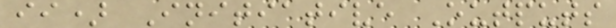ii) Initiative Outputs
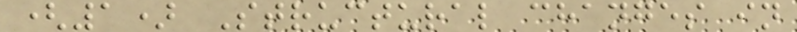(1) Structural changes in
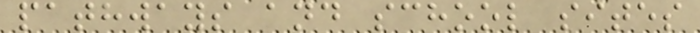pathways and school sites
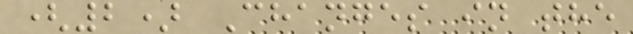(2) Changes in the
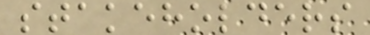stakeholders
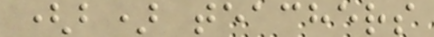(b) teachers
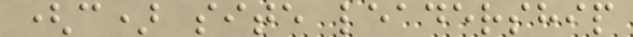(c) site leadership
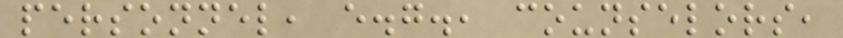personnel, e.g., counselors,
